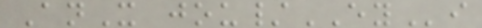AnX jou/EYi
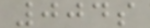004s
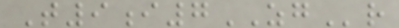T9i7ZGr
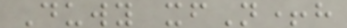Duwy xfN+h
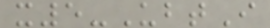x5-UbtI
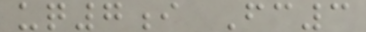uq7i Fc3
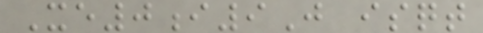Xe0i9J isqt
